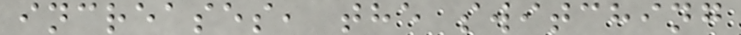increases, the switching
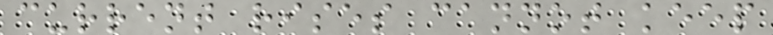current rises cannot keep
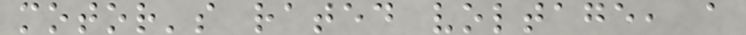motor's rated voltage, a
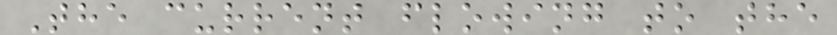The current flowing to the
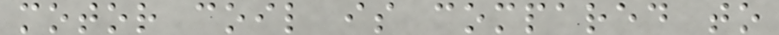motor coil is compared to
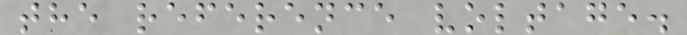the reference voltage.
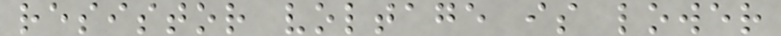resistor voltage is lower
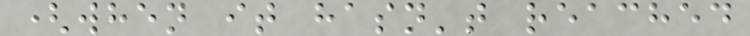(when it hasn't reached
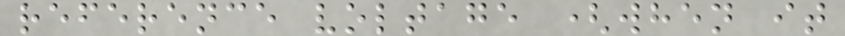reference voltage (when it
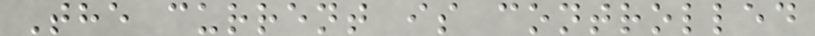The current is controlled
